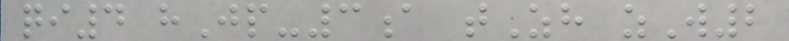qi4 hJp-3a tZh zW2
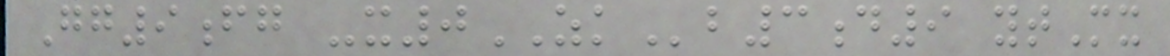Gg9fg -x0ZKb3d9 ytMx
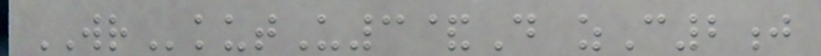WRkutU3&D zC2j
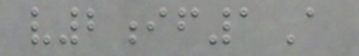v2if1A
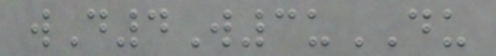wD4W3uDU
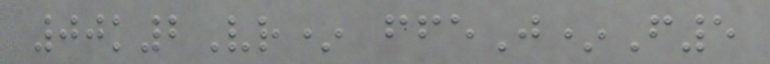00k2Vr* ffeJ*F5
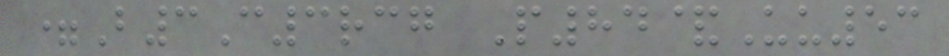=B3C3rcg P84&Uu53
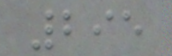295
